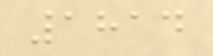1814
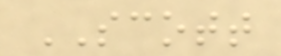SCOTT
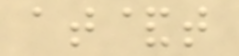at&t
